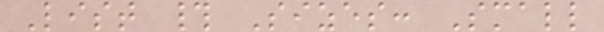List # Sizes: Small
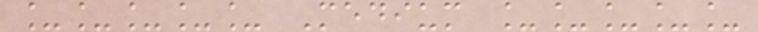_____ Medium _____
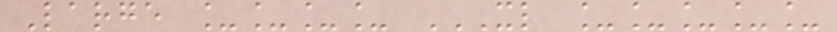Large ____ XL _____
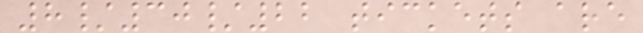8/30/22 tickets are
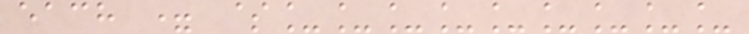each = $_________
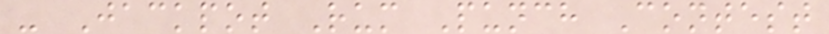- Jackpot Rum Punch Contest
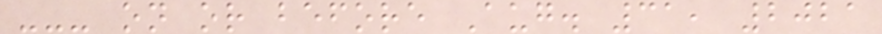--- on or before Aug. 31, 2021
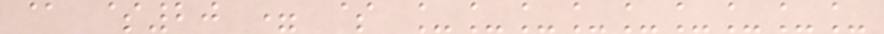@ $20 = $ _________
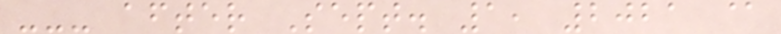--- after Sept. 1, 2021 @
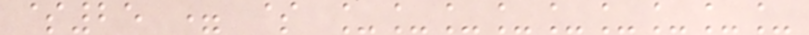$25 = $ _________
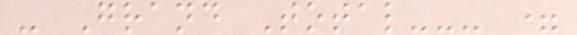- Grand Total--- =
